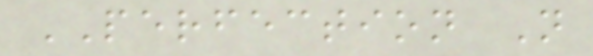PERFECTION N
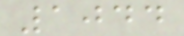1044
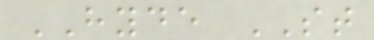HYDE ST
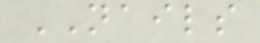NAILS
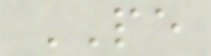PE
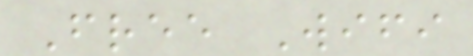Free Wifi
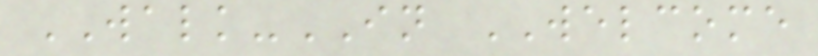WALK-IN WELCOME
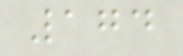174
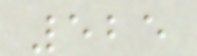525
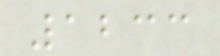1233
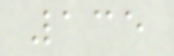135
